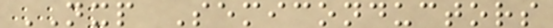NXP Semiconductors
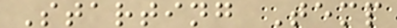Starting Temp
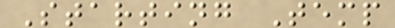Starting Temp
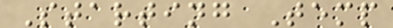Starting Temp
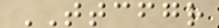TTCFGR
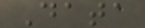Data
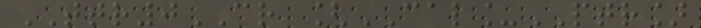TTR0CR [CAL_PTR]
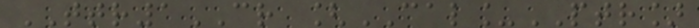TTR1CR [CAL_PTR]
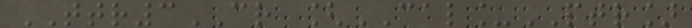TTR3CR [CAL_PTR]
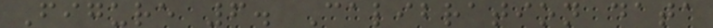Figure 6. Calibration data
